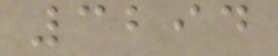3294
